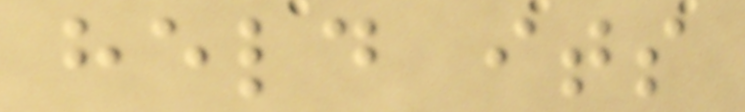held its
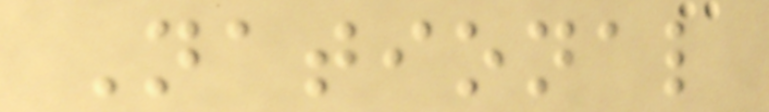National
